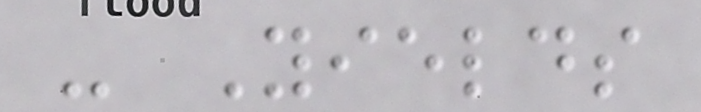- Yields
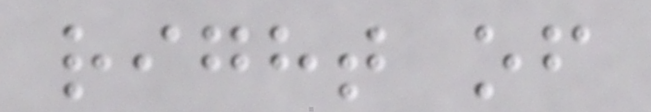right of
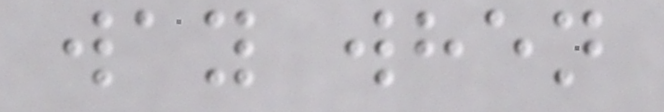way when
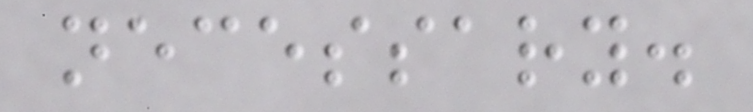necessary.
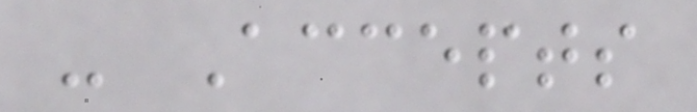- Accepts
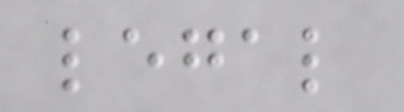legal
